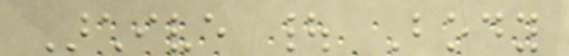Archive | Body
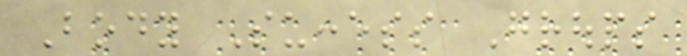Body Success Groups
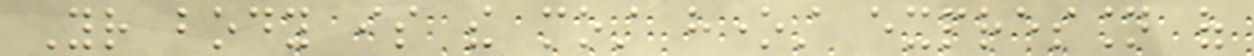Your body is the most honest expression of
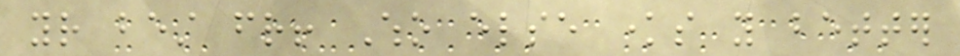your best friend! Who else knows you better
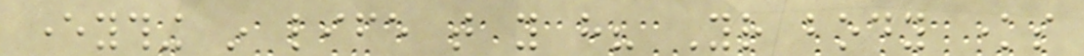everything in life that you have? Your body knows
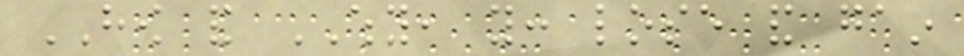HOW and WHY, you: lose and gain
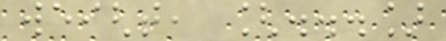weight, [...]
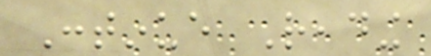Continue Reading
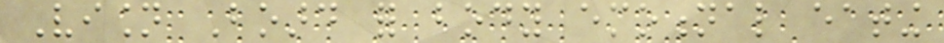Vision Board for body emotional eating
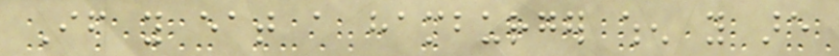If you eat a hamburger when you are
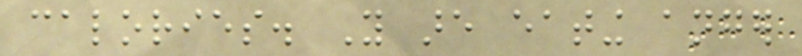calories. You are eating anger
